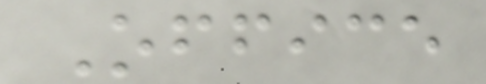Office
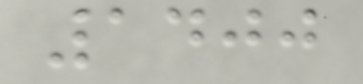1400
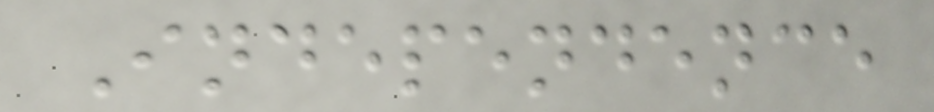Independence
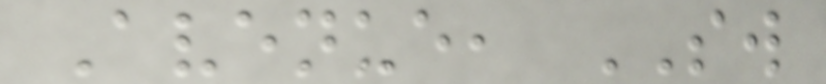Avenue, SW
